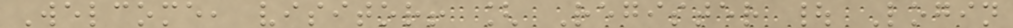Welcome, visitor! [ Register | Login
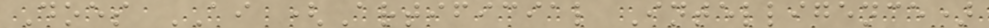Does AI (Artificial Intelligence)
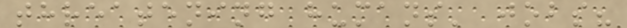threatening humans' jobs?
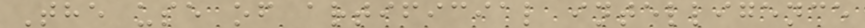The use of artificial intelligence
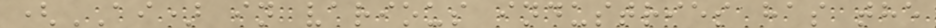(AI) in various industries has the
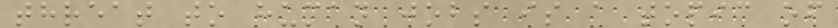threat to human jobs is a topic of
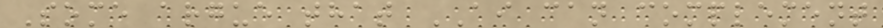Some argue that AI can complement
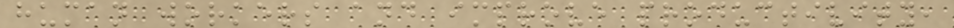human workers and improve productivity,
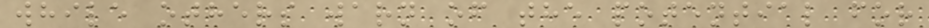while others warn of the potential for
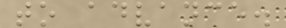to advance.
